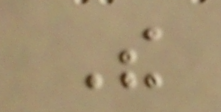The
